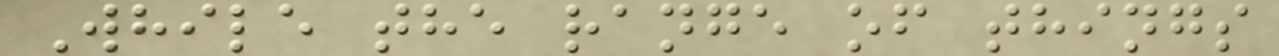While the range of things
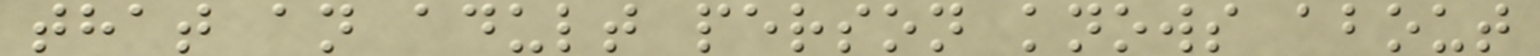that an adult person knows about
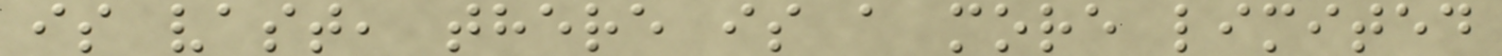is vast, there is a more limited
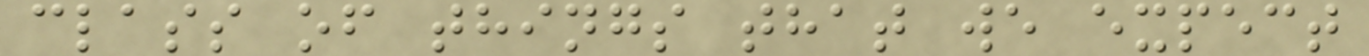class of things that we expect
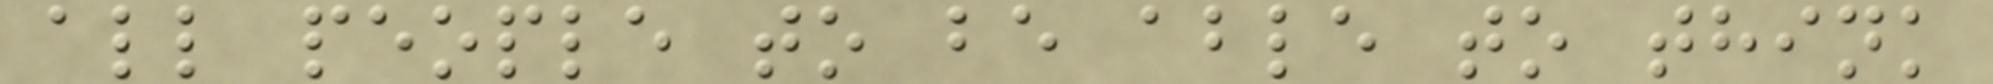all people to be able to think
